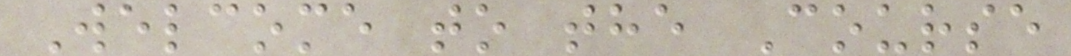Welcome to the Course
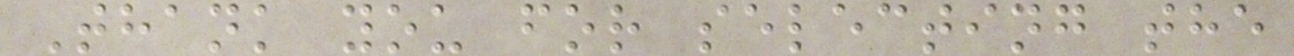Thank you for selecting the
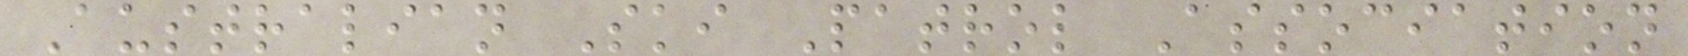Australian Ski Patrol Association
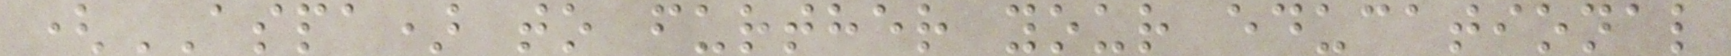(ASPA) to further your educational
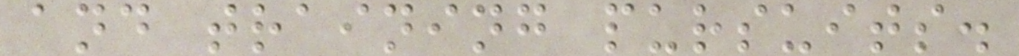and training pursuits.
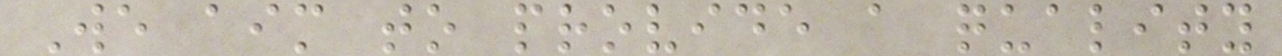We aim to provide a quality
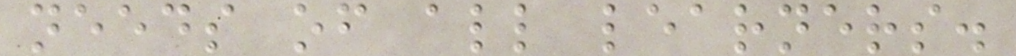needs of all learners.
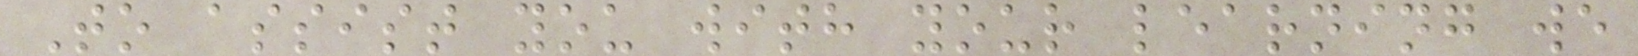To assist you with your learning we
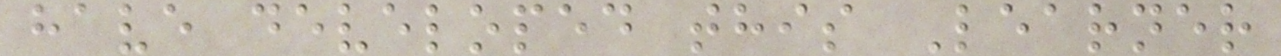have developed this Learner
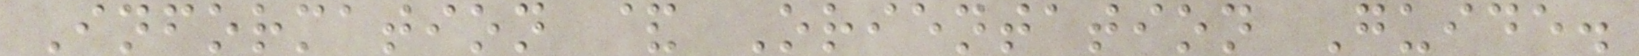Information & Orientation Guide.
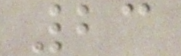23
